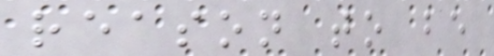reason to be
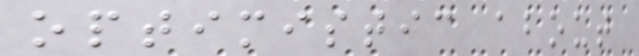optimistic about
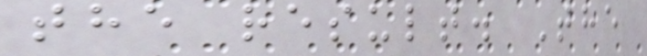the result. The
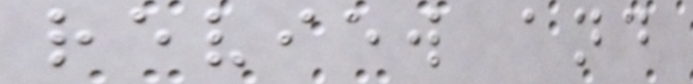review and
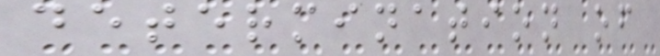determination of
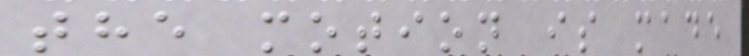the motion is made
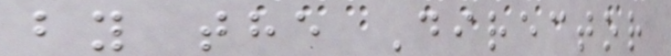by the Director
